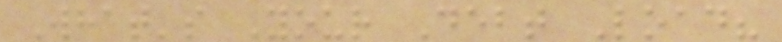What's Your Debt Load?
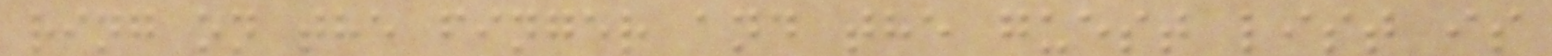ring on the finger and the guest list is
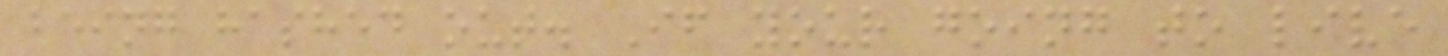being hashed out. If your going to live
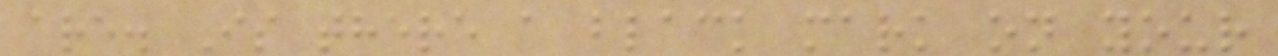are. Is there a black mark on your
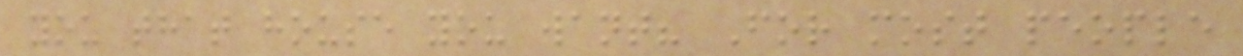you that house you want? For most people
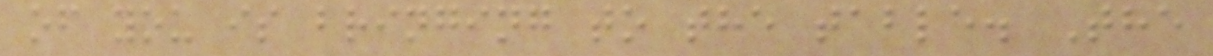of you is bringing to the table. The
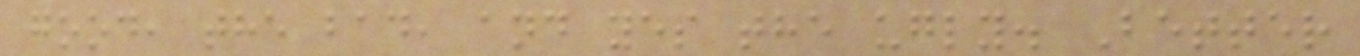good, the bad, and yes the ugly. Better
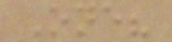One?
